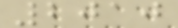2010
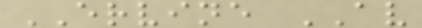ERVINE AV
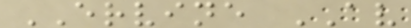ERVINE AV
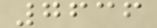7636
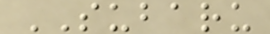SUBARU
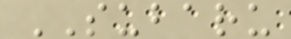SUBARU
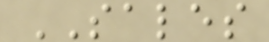SALES
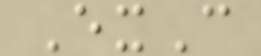ExC
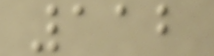112
